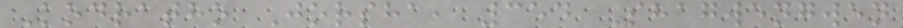Kodratho Jorsha, 354 Shagwengwen
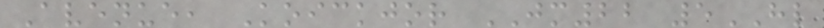Avenue, Koickjor JM22 5HL
